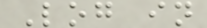Log in
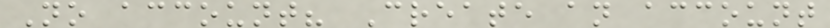No account? Create an account
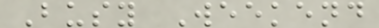Busy Weekend
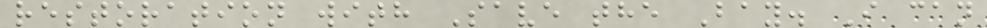restoration with Save the Bay. I can
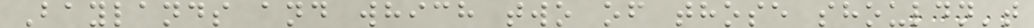Baylands and which two of those shouldn't
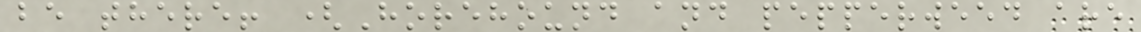be there! (Horehound and pepperweed are
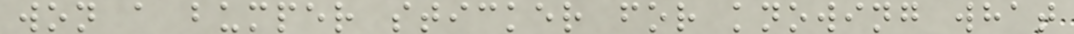won a bumper sticker for knowing what
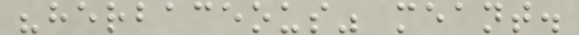"herbaceous" meant.
